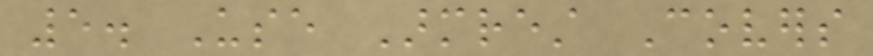5. Use Armrest Covers
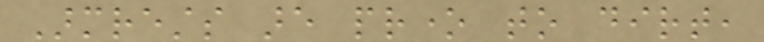Armrests are prone to dirt,
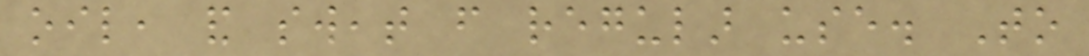oil, and sweat from regular use. To
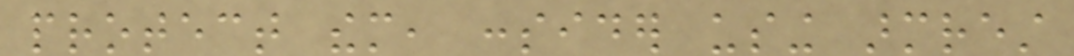protect them, consider using armrest
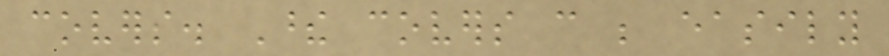covers. These covers can be easily
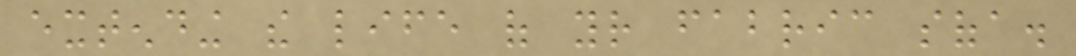extending the life of your fabric sofa.
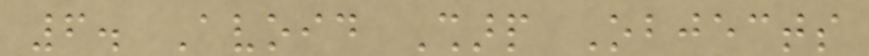6. Avoid Sharp Objects
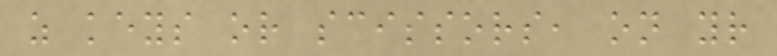as keys or scissors, on your
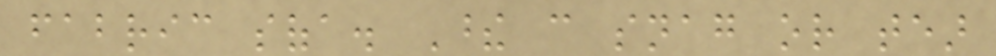fabric sofa. These can snag or tear
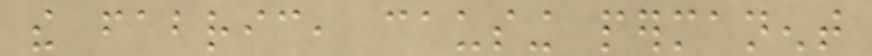the fabric, causing permanent
